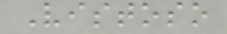Vistoso
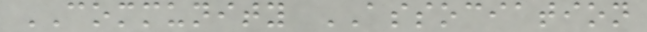COMMUNITY ASSOCIATION
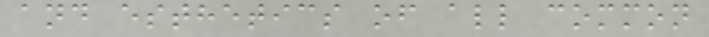and esthetics of all common
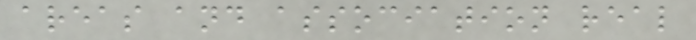areas and association real
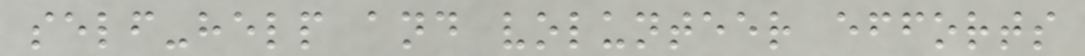self-help and volunteer efforts
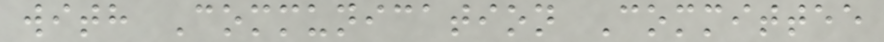with Communication Committee
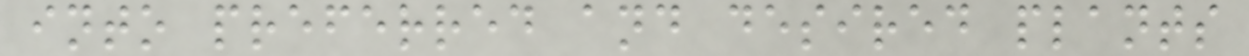into preferred and desired plants
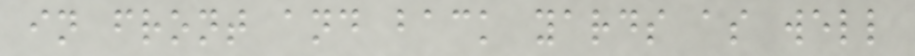in front and back yards as well
